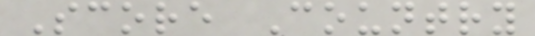Score Country
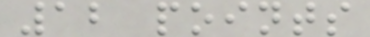12 points
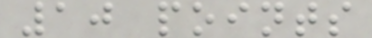10 points
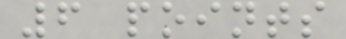6 points
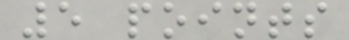5 points
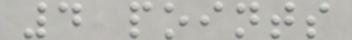4 points
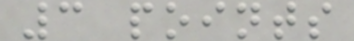3 points
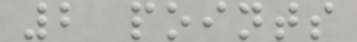2 points
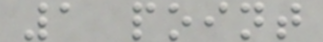1 point
